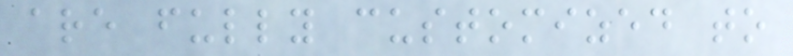are fully customized to
